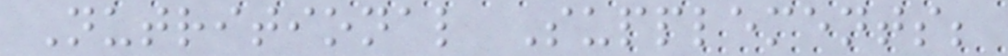Nutritional Supplements;
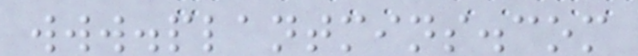www.plantmins.com
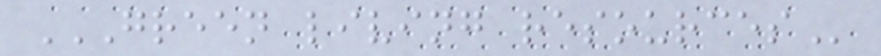GREEN LIVING RESOURCES
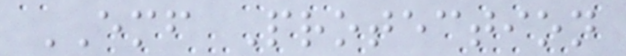EMF Protection
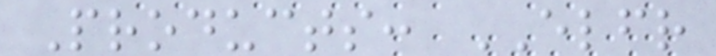Products: ELFR
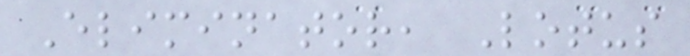Eliminator, Lotus
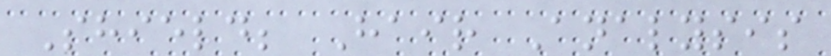Shield; Hair Analysis
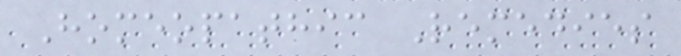Homeopathic Remedies
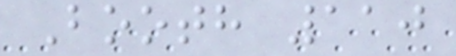Booth 110
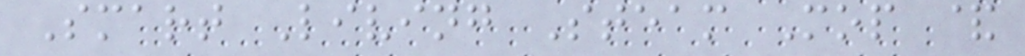Smart Living Steam Mop &
